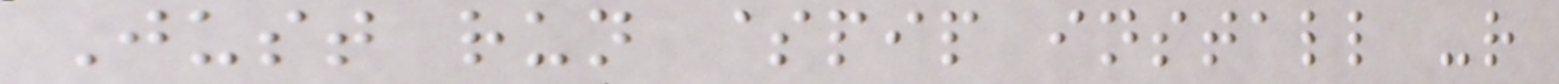Just run $pip install -r
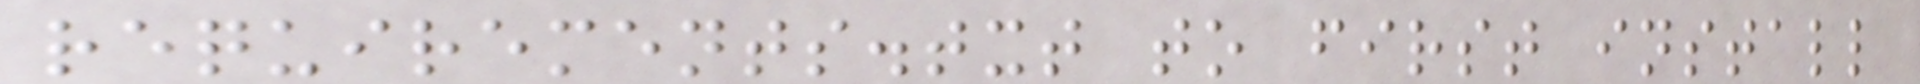requirements.txt to first install
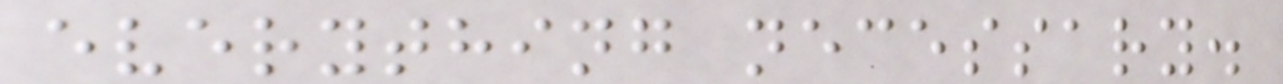everything necessary.
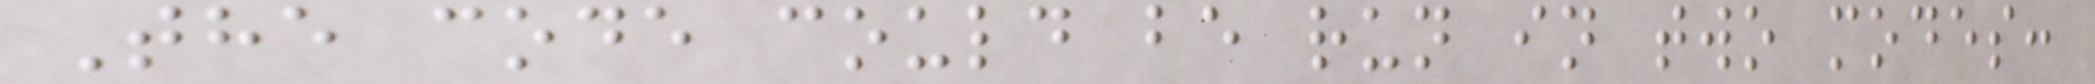The code could be run in two modes:
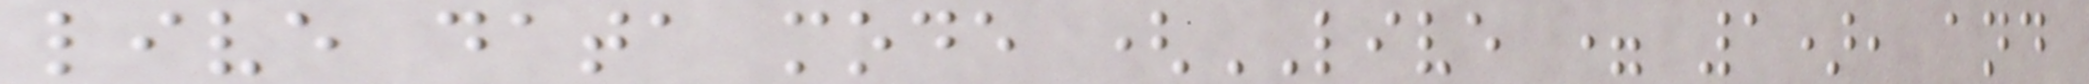live data mode (LIVE = 1), and
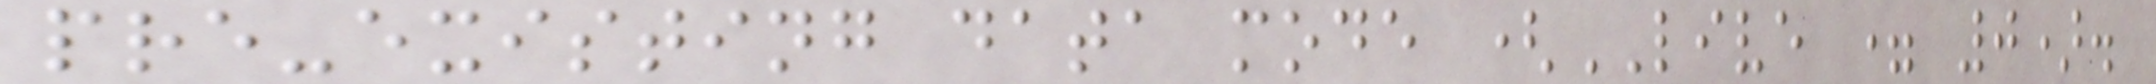pre-existing data mode (LIVE = 0).
